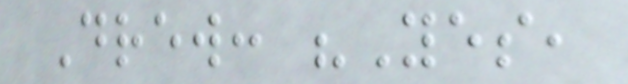Drew: "Yes,
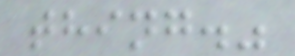thing."
